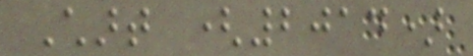Chart (2014)
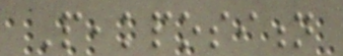Peakposition
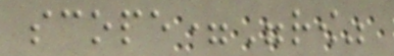scope="row"
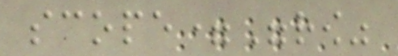scope="row"
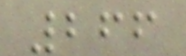266
